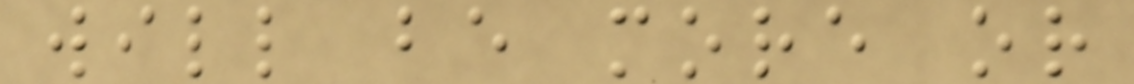will be more or
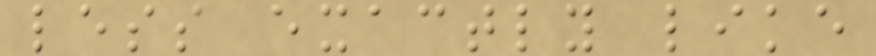less exactly like
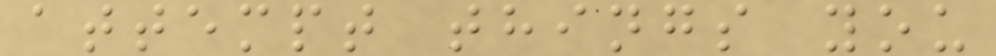attempt things you
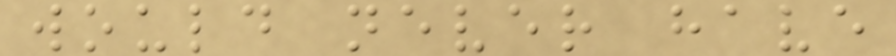would never have
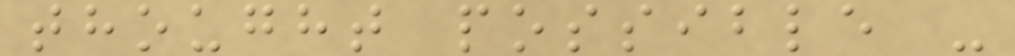thought possible -
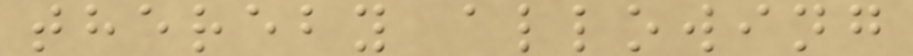thereby allowing
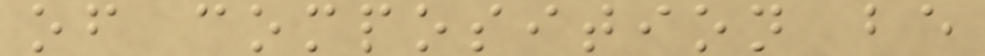of composition be
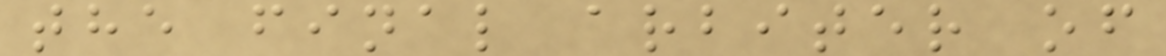the final arbiter of
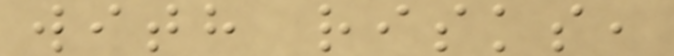with risks,
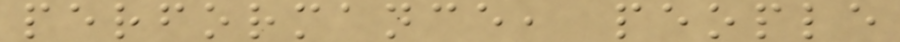performance, people
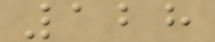128
